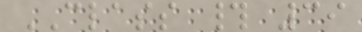CLASS # 39
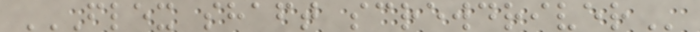FLEX SHAFT SCREWDRIVER
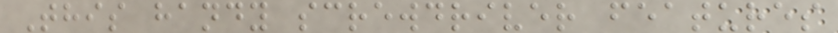This handy screwdriver features
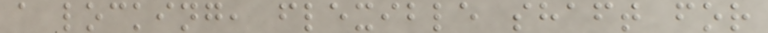a locking, flexible shaft for
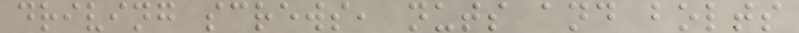driving screws, nuts and bolts
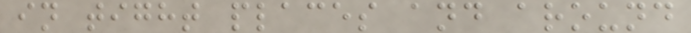in tight places and around
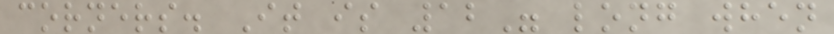corners. It is 12" long when
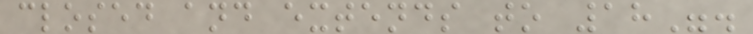closed and extends to 18".
